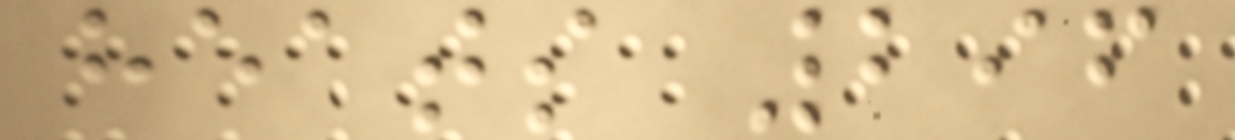heats 296
